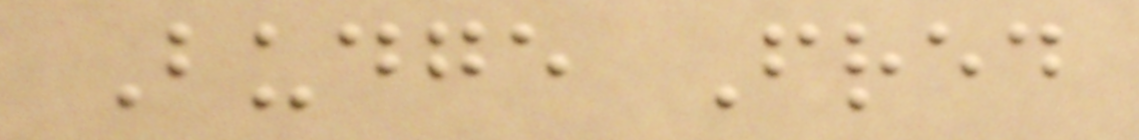Budge Fred
